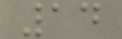14
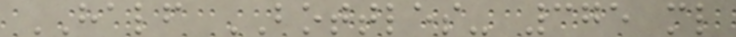HALF BOTTLES- 375 ml
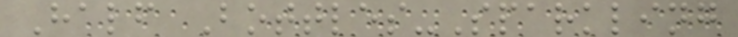Half Bottles-Sparkling
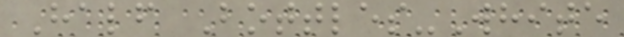Half Bottles-White
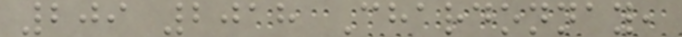209 2018 Chardonnay,
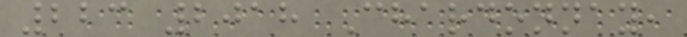223 2018 Chardonnay,
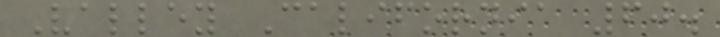Valley California 60.
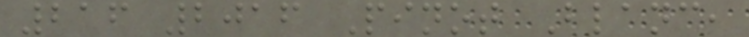216 2016 Pinot Blanc,
